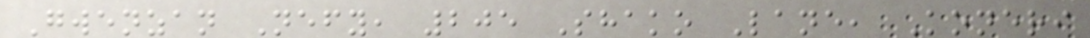Gwenzan Nefy, 205 Shako Lane, Koneri
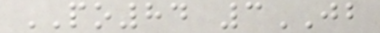PO84 3JB
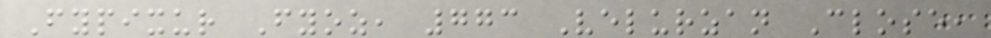Fypixur Fyoz, 773 Velurzan Close,
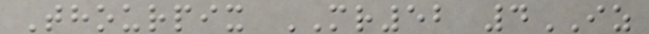Thourpix MR52 4IZ
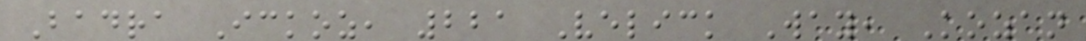Badra Ickoz, 221 Velick Way, Kozan
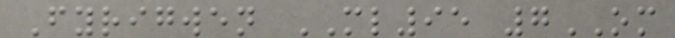Fyrigwen ML95 7OM
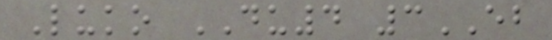Luko DU4 3EB
